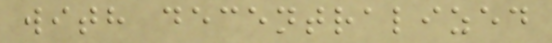with decentralized
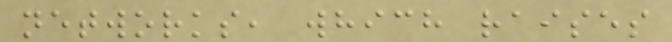networks, which raises
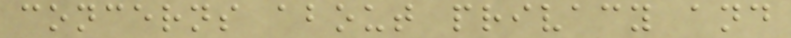concerns about privacy and
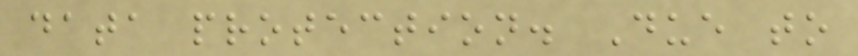data protection. Due to
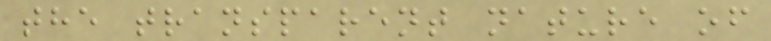the transparent nature of
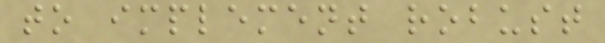to implement robust
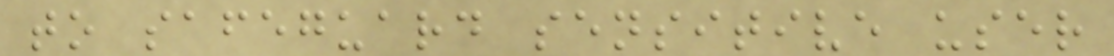to safeguard sensitive user
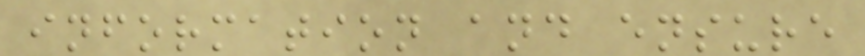information and ensure
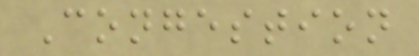Congestion
